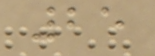25
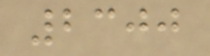2300
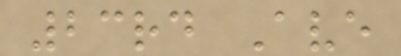23rd Ave
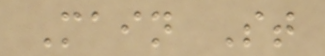Main St
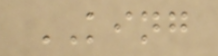KING
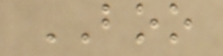BOO
